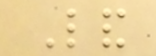Land
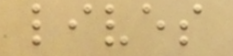lives
